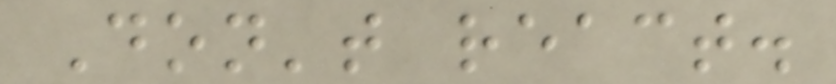Don't react.
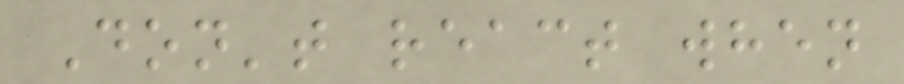Don't react when
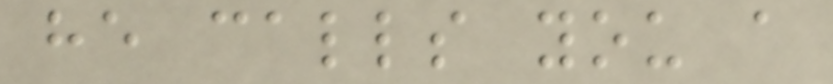he calls you a
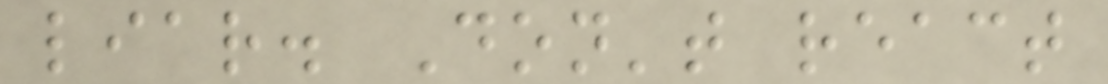liar. Don't react
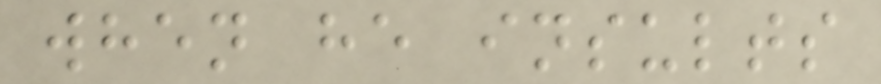when he insults
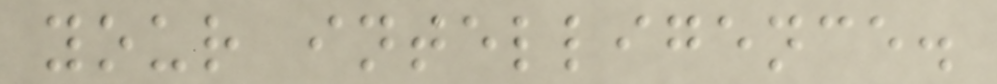your intelligence.
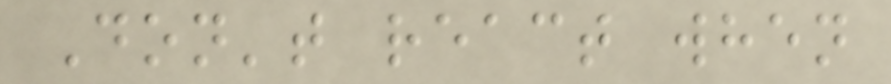Don't react when
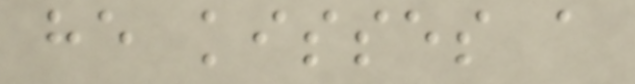he kisses a
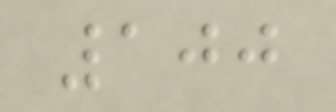100
